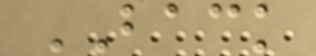BACK
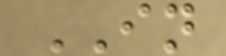IN
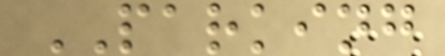PARKING
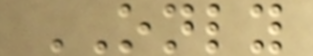ONLY
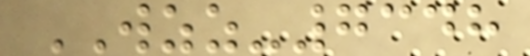WZZ-7348
